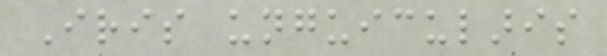Iris unguicularis
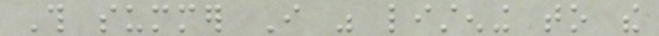This summer I was listening to the
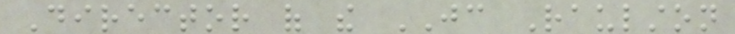Director of the JC Raulston
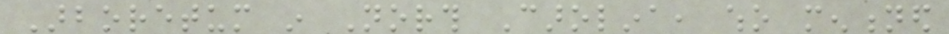Arboretum in North Carolina, who mentioned
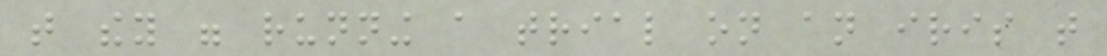that they were running a trial on an iris that
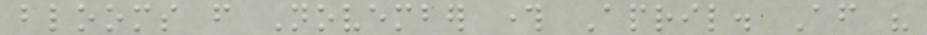blooms from November through April. After his
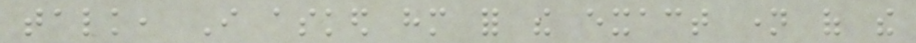talk, I asked him for the exact name of the
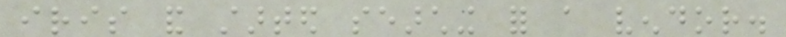iris and started searching for a vendor.
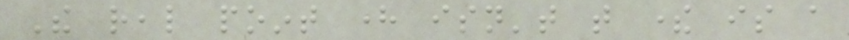The real point here isn't that there is a
